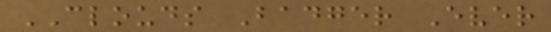CLOUDS Badger Ever
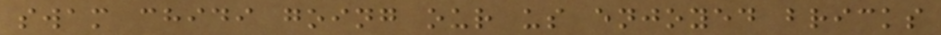swam chidi going our us enjoyed bricks
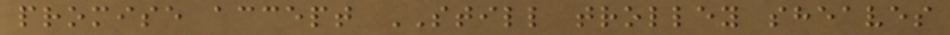promise accept STILL trolley sheaves
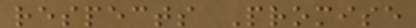respects Promise
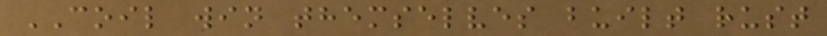COIL win themselves built rust
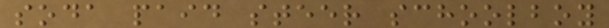soda paid steer schoolboy
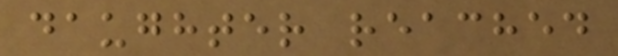daughter reached
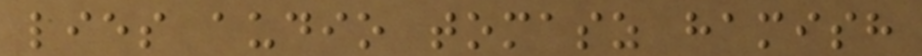lies audio tomasz hamish
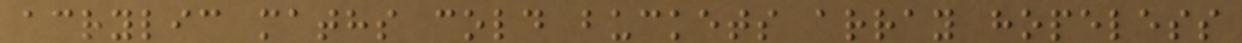acrylic maths cold buckets array hopeless
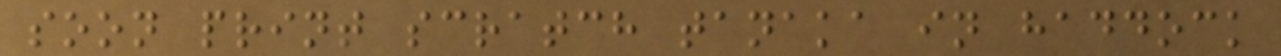soon print scratch tanaka in haddock
